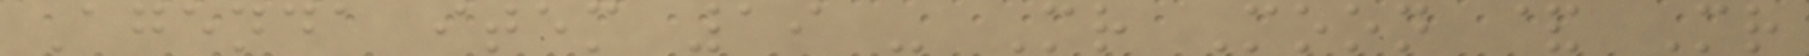Agenda item 19 - Mr Moon & Mr
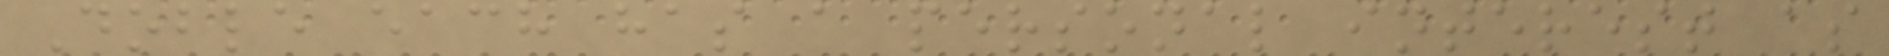Doble each has a personal interest as
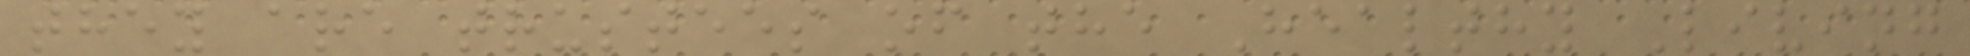they are trustees of the Healthy Living
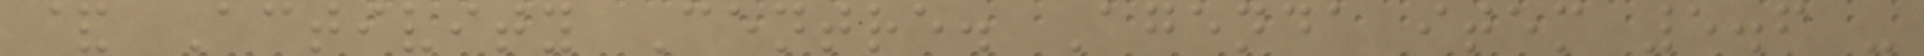& Activity Centre. Agenda item 5.6 -
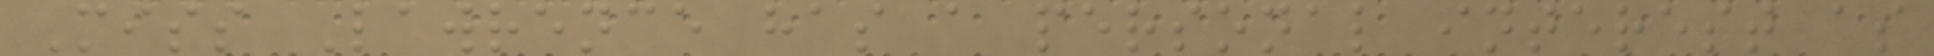Miss Lawrence has a personal interest as
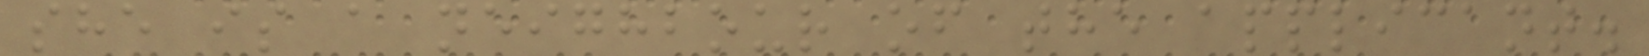she is a neighbour of the applicant.
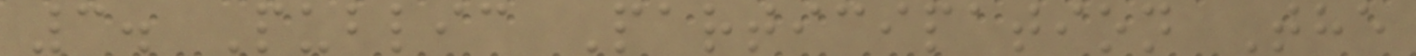3. Public Participation The
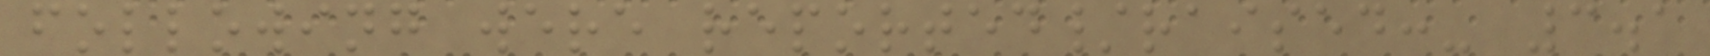following were reported/raised:- 3.1
